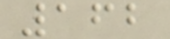162
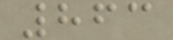863
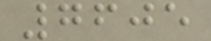7605
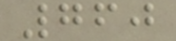760
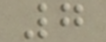7
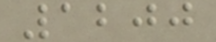1200
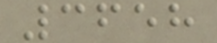3658
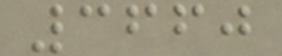3660
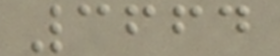3664
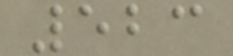523
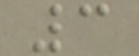3
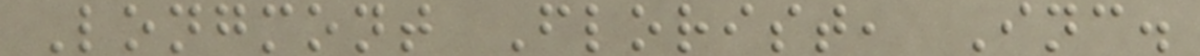Longmont Florist, Inc.
